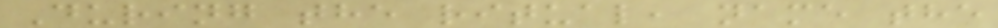During the ritual, name the
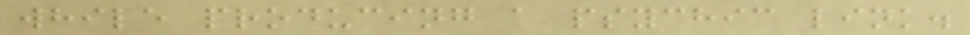while producing a psychic link.
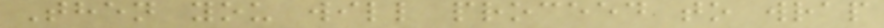Then you will proceed to wrap
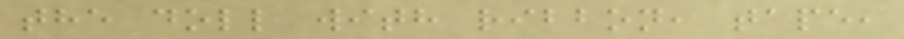the doll with ribbon, tape,
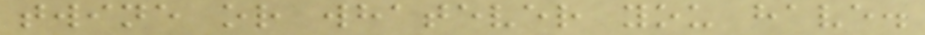twine or whatever you have.
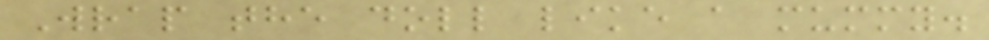Wrap the doll like a mummy.
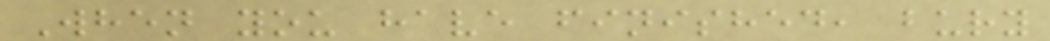When you have finished, bury
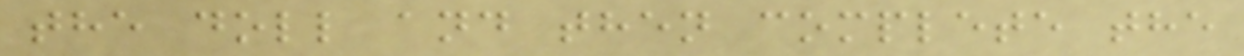the doll and then complete the
